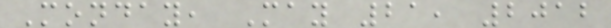Monday, May 21, 2012
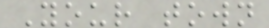Your town
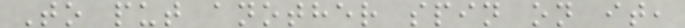To put another spin on it,
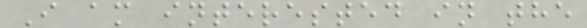I am interested in the
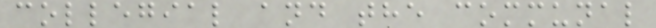collegial and the communal
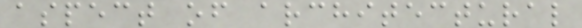aspect of architectural
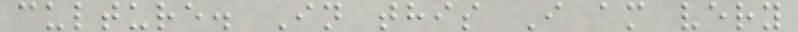culture. In this I am very
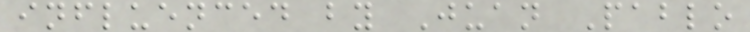influenced by Juan Pablo
